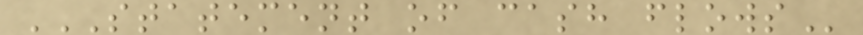STATEMENT OF CASH FLOWS
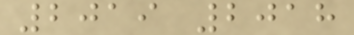2019 2018
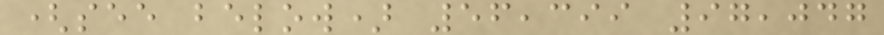(see below) 56,399 97,047
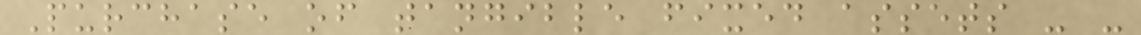Purchase of tangible fixed assets - -
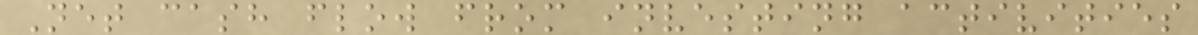Net cash flow from investing activities
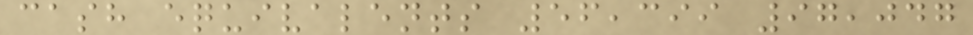cash equivalents 56,399 97,047
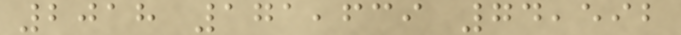2018 171,639 74,592
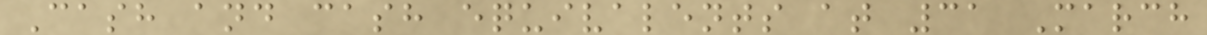Cash and cash equivalents at 31 March
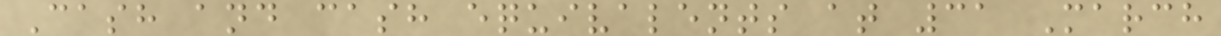Cash and cash equivalents at 31 March
